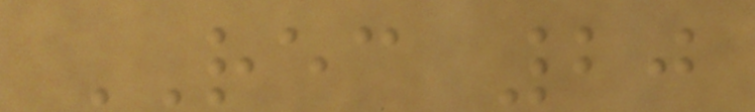REC 20
